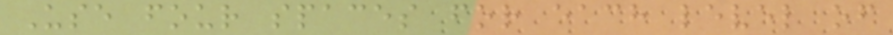Use four spaces for each level of
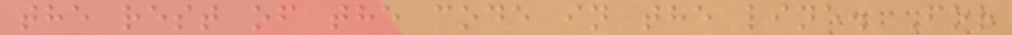the rest of the code in the line. For
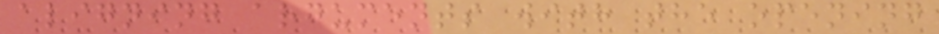aligning arguments with the opening
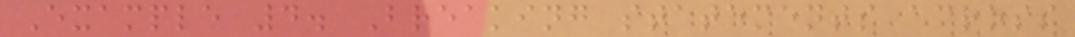Example 4. Breaking statements across
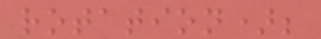rotation);
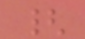{
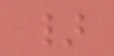}
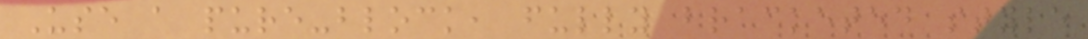Use a pure-block, fully bracketed style
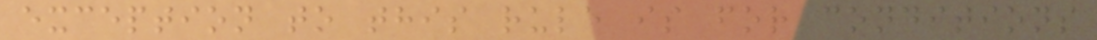exception to this rule is for conditions
